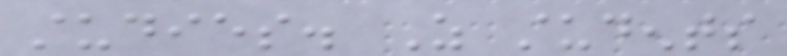studies. As students
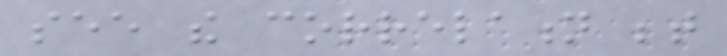see the correlation between
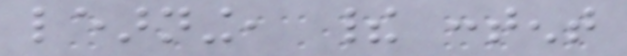learning, their content
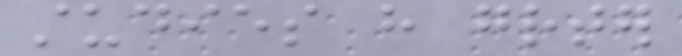studies have greater
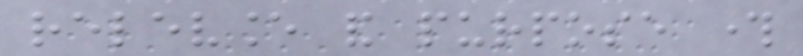relevance and purpose through
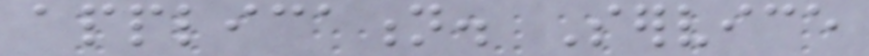application. Service
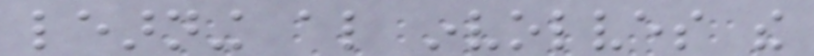learning also involves the
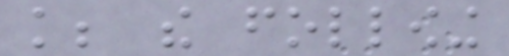knowledge; the following
